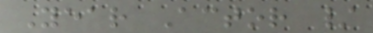Year Actor /
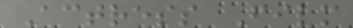Actress Film
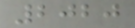2020
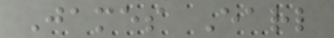James Earl
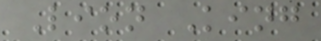Lion King
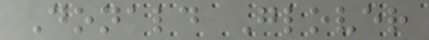Donald Glover
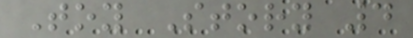Toy Story 4
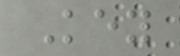Key
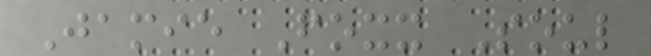Jamie Foxx Soul
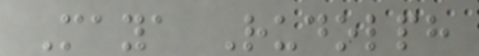Maya Rudolph
